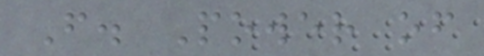F. Power of
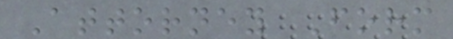Attorney Form
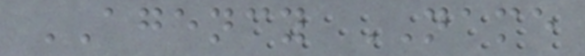AGENCY NAME
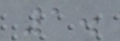1.
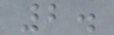2.
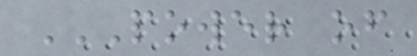POWER OF
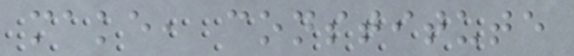make, constitute
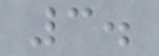3.
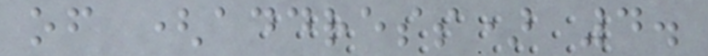of (address) 4.
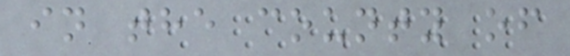in the county of
